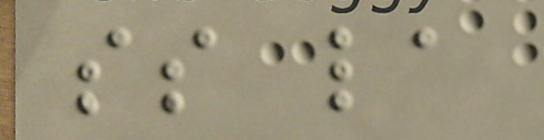ss la
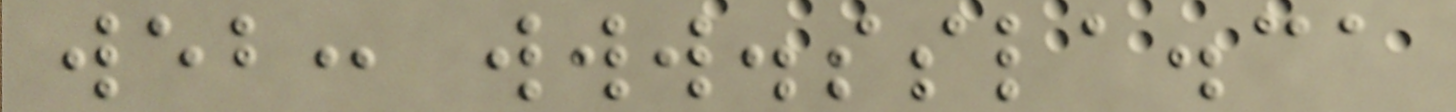web: www.ssla.ca
